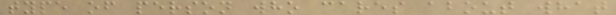type of person who cares about what
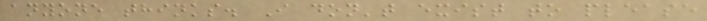anyone thinks. I don't exist to please
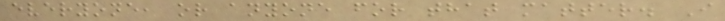everyone, or anyone for that matter. I
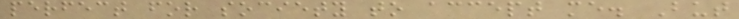perfect for society to accept me. But
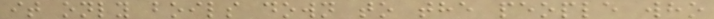it only boils down to the people who
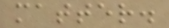matter.
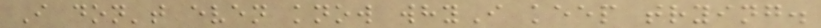I don't even know whyI keep trying.
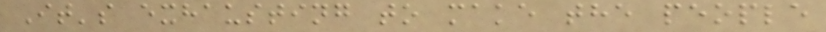It's exhausting to make the people
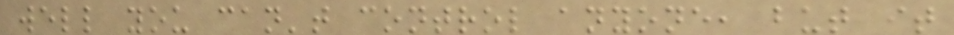well you can't control anyone, but it
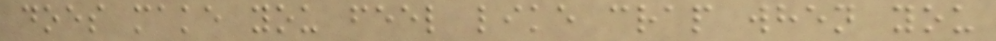does make you feel like crap when you
